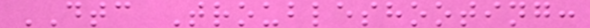DTC Troubleshooting:
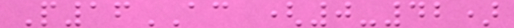P16AC (0-42)
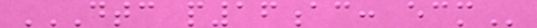DTC P16AC: ECM
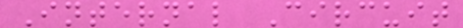Internal Circuit
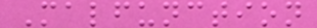Malfunction
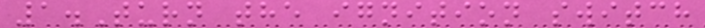1.Turn the ignition switch
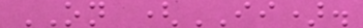ON (II).
